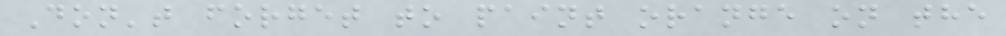Don't forget to paint orange on the
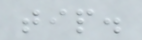tip.
